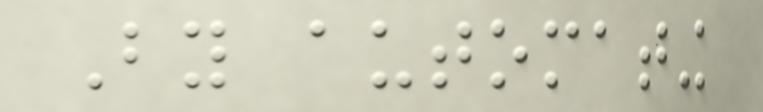By automating
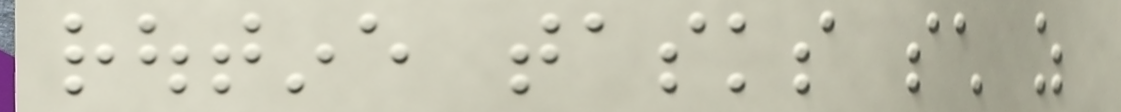routine tasks such as
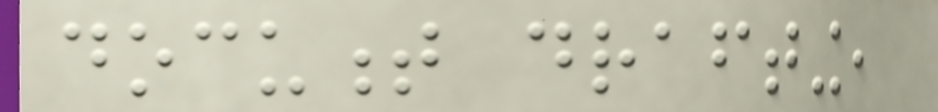document drafting,
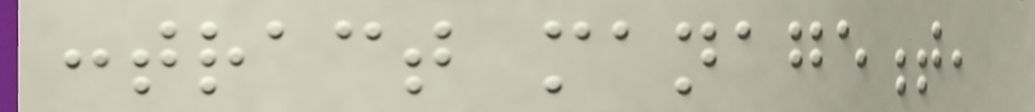contract management,
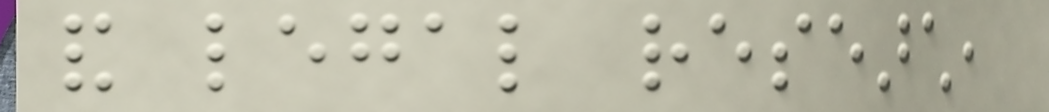and legal research,
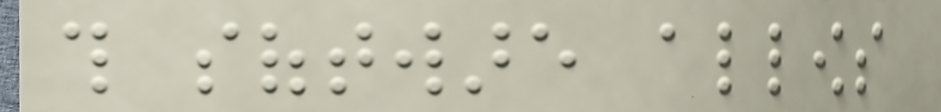this software allows
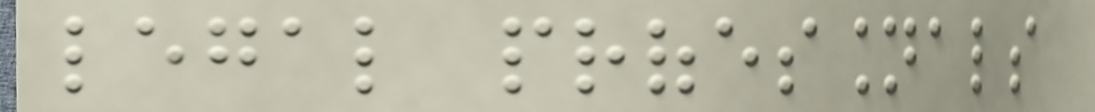legal professionals
